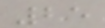25
